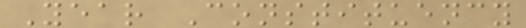Year Constituency
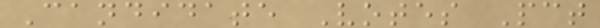Candidate Votes Pct
